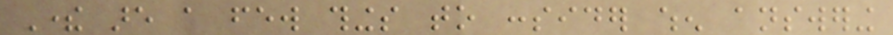There are a few things to consider when answering
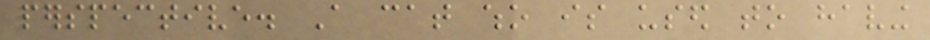perspective. A cat who is used to having
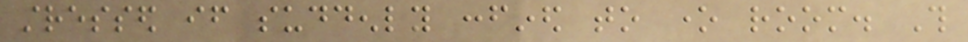stressed if suddenly confined to one room. This
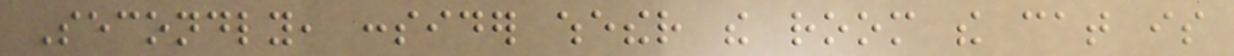Secondly, consider whether the room the cat is
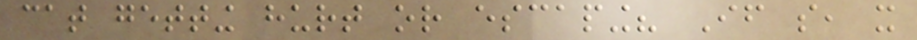cat getting hurt or escaping? If so, it
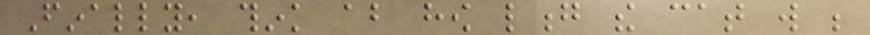Finally, think about how long the cat will be
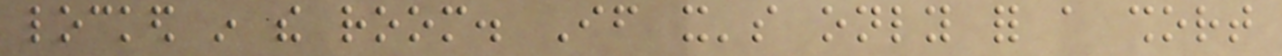locked in the room. If it's only for a short
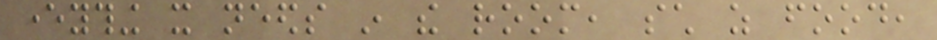everything it needs in the room, such as food,
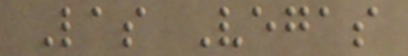Las Vegas
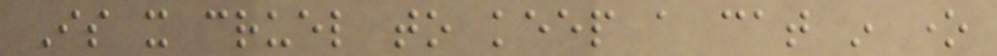Is it cruel to keep a cat in one
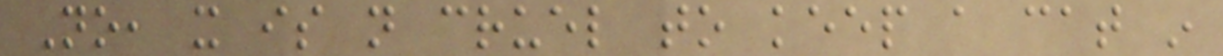No, it is not cruel to keep a cat in
